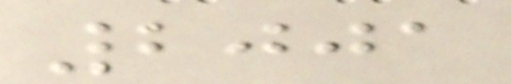2001
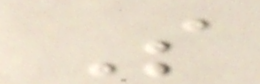S
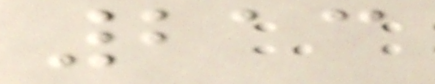213
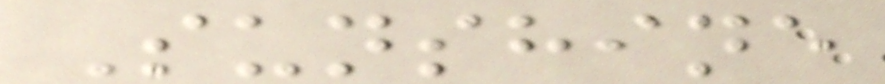Sunshine
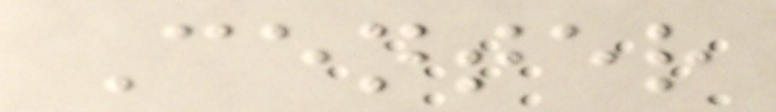Center
